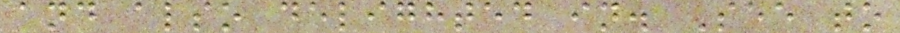and also delighted in. See to
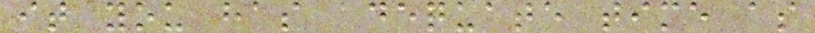it you has adequate time as
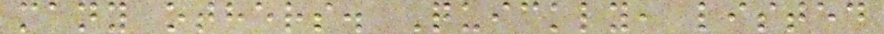many others. Quickly, listed
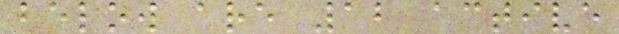below are 12 active
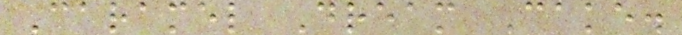Caramel Dream Cake.
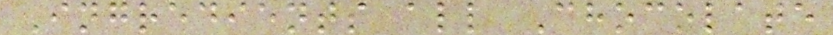Ingredients all Chocolate
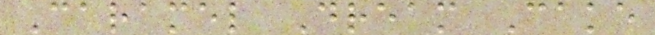Caramel Dream Cake
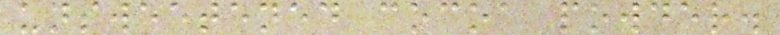unsweetened cocoa powder.
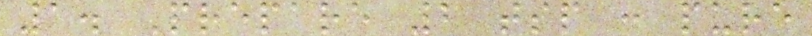1. Prepare 2 tsp : pure
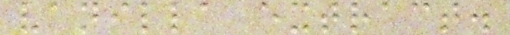vanilla extract.
